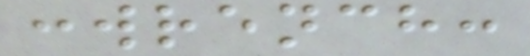:wrench:
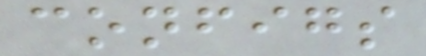configs
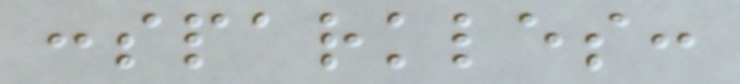:sparkles:
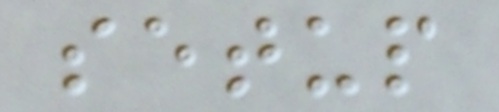setup
